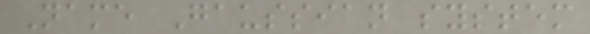Name Gaussian system
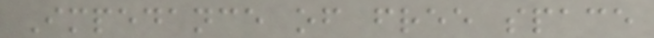Impedance of free space
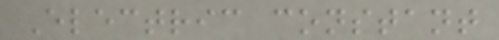Electric constant
